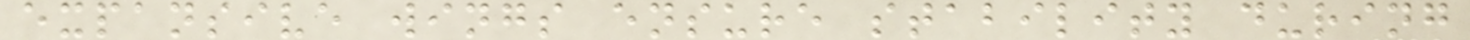expansive wings ensure stability during
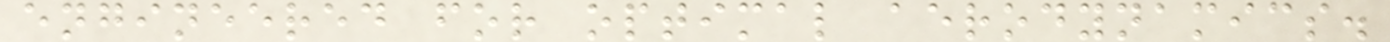engineered for optimal aerodynamics.
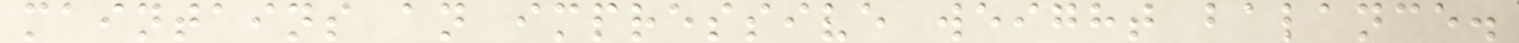maintains an impressive weight balance.
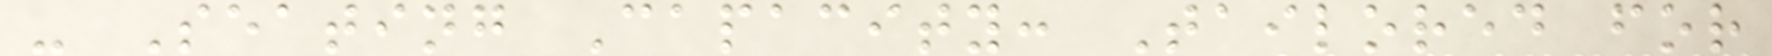- Seating Capacity: Tailored for
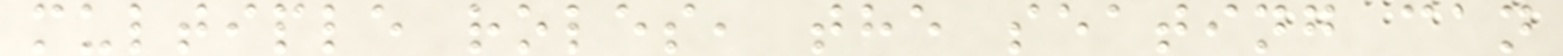multiple roles, the seating can
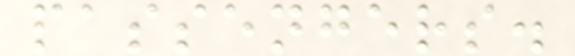passengers.
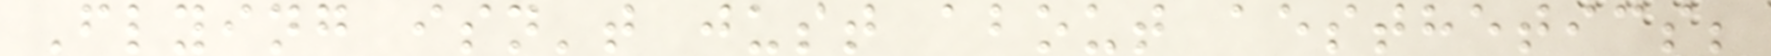Flying isn't just about aesthetics;
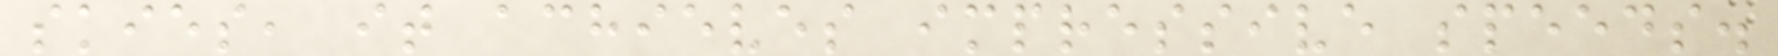skies, it achieves impressive speeds.
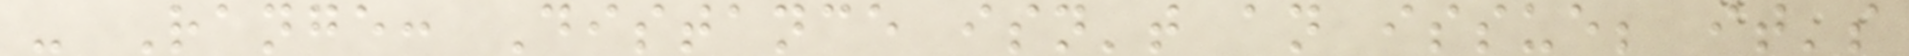- Range: Distance isn't an issue; it's
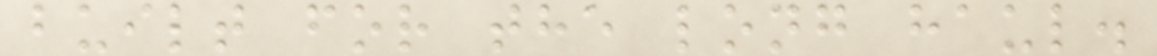built for the long haul.
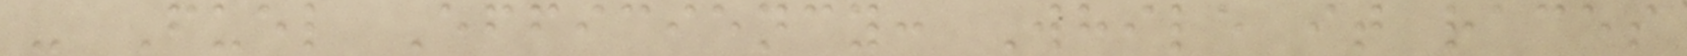- Fuel Efficiency: While it races
